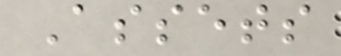Assets
